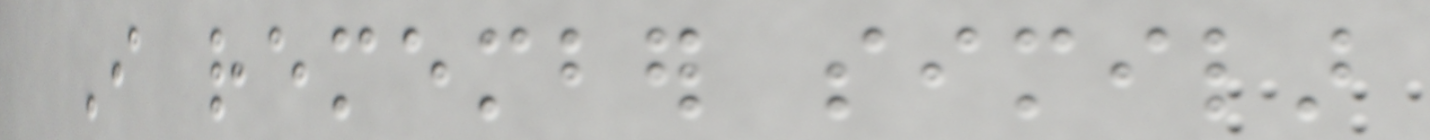I remember similar
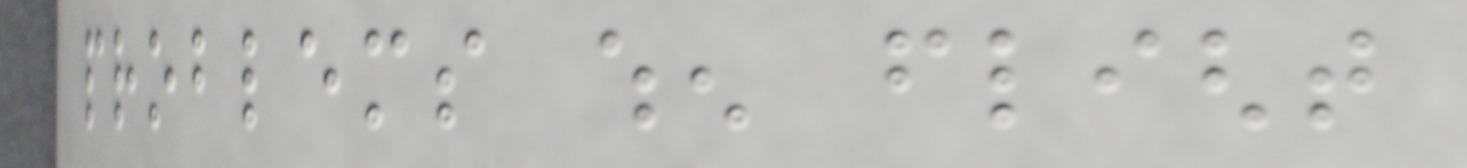problems when flight
